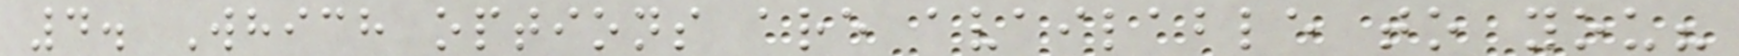4. Which options are available to you?
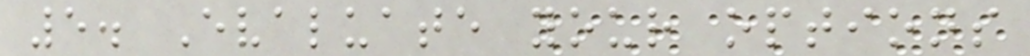5. Evaluate your options
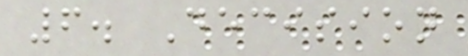6. Decision
